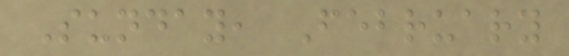Sunday, February
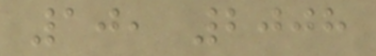10, 2008
